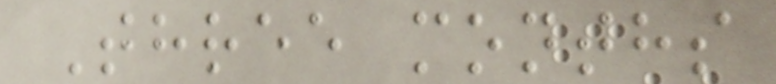Three months
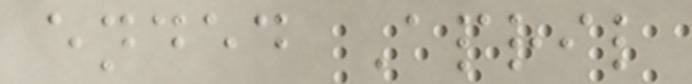ended April
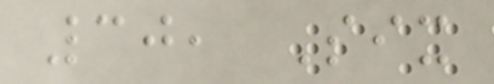30, Six
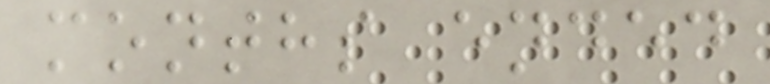months ended
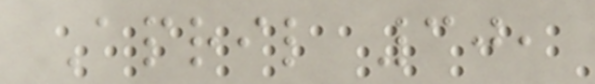April 30,
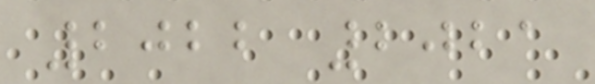2022 2021
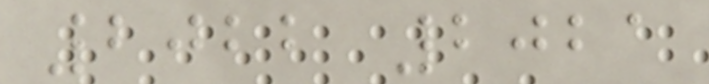2022 2021
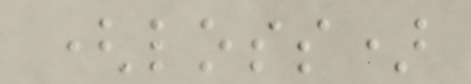(loss)
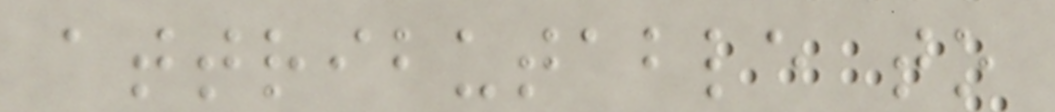attributable to
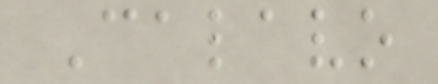Calavo
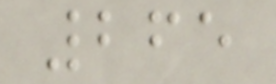265
